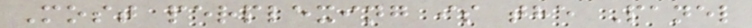Most perplexing is the Panel
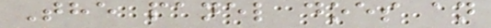The panel does an
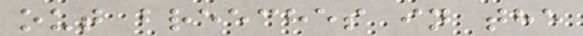out breeches in the
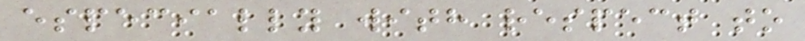especially with respect to
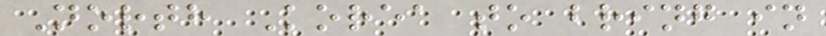North Korea to bring in
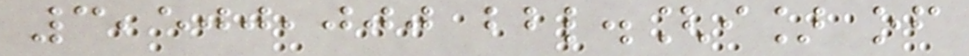3,500,000 bbl.[i] of
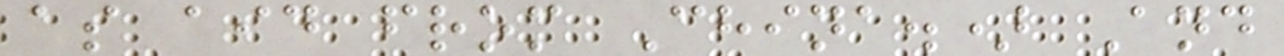as aid from China.) And
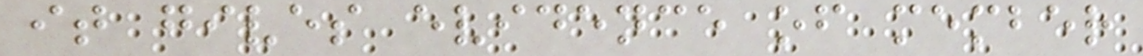it gives evidence of member
